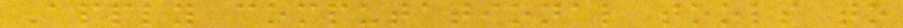Apply computational tools to
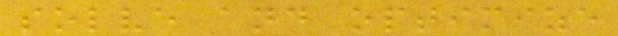solve and optimize
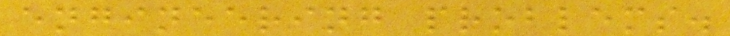engineering problems.
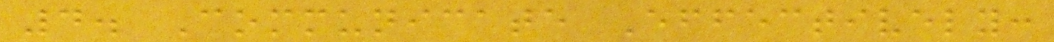4. Communicate Effectively:
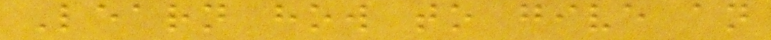Learn how to give an
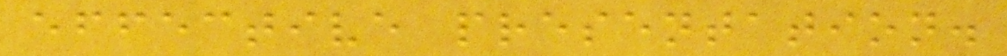effective presentation.
